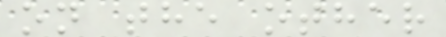on the other
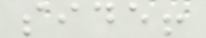side!
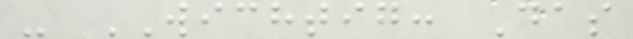- WICHTIG: Das
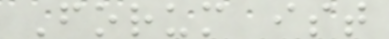Forum ist
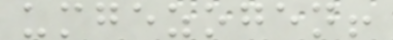umgezogen!
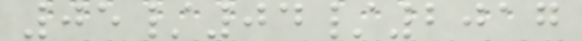05/04/2017
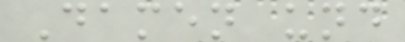Damen und
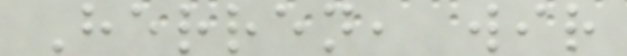Herren, wir
